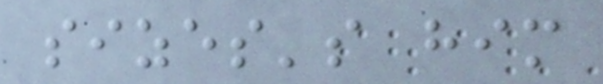sizes's him
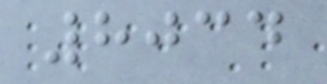8034
